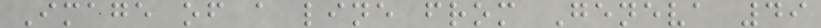Image of a line from Geneva 49
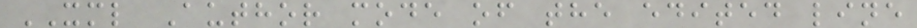XML Author mode of the edited line
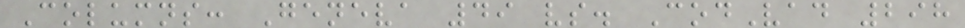Columns: Geneva 49 vs. CodVad 298
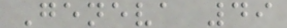Geneva 49
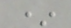*
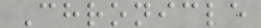Chronicle
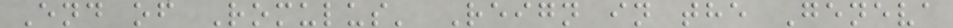End of Romulus' Reign in the Geneva
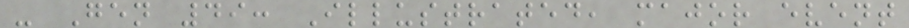- Gen 49: Illustrated, major event
